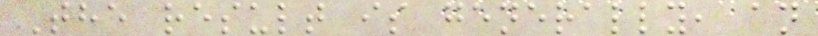The result is generally, an
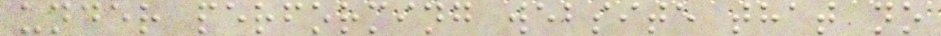under performing website that no
